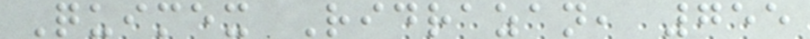Quimex Ridrazan, 755
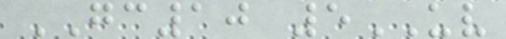GC10 5UV
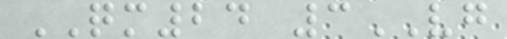QM24 3VG
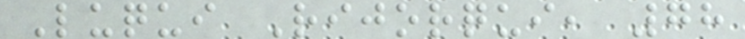Luqui Rijorqui, 78
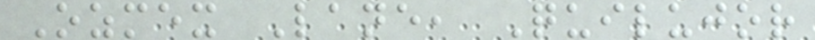Ozmex Lane, Quilujor
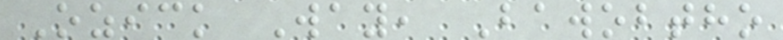Ozick Way, Bawobtho
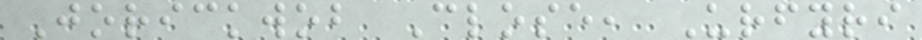Jorickwob Close, Urfyri
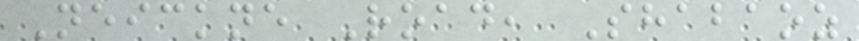Neickne Road, Shabaoz
